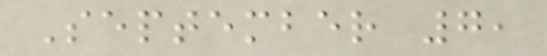September 7,
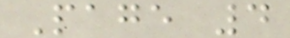Page 4
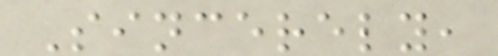Sincerely,
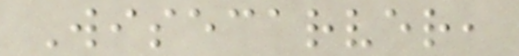Wisecarver,
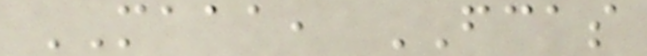MAAA, FCAS
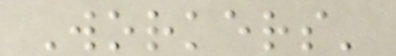Workers'
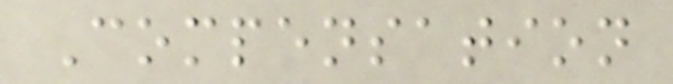Compensation
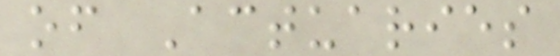of Actuaries
